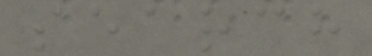search
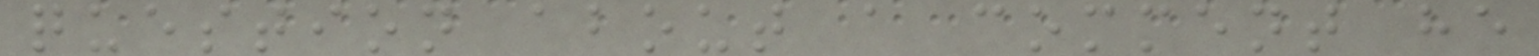question about a comment he
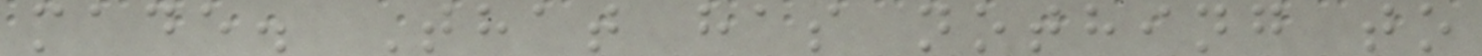made. That has nothing to
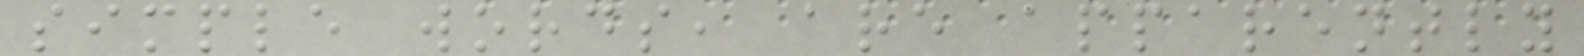simple words, are apparently
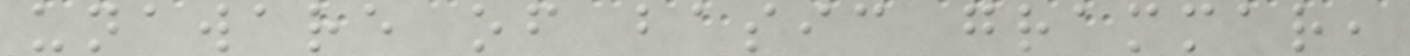unaware of basic grammar,
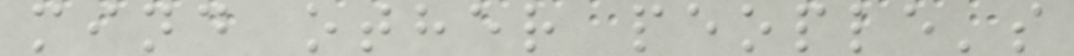mind other people's
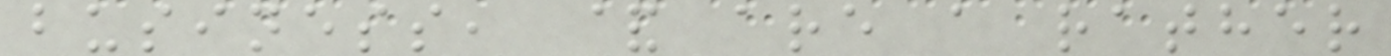business, & are a rather
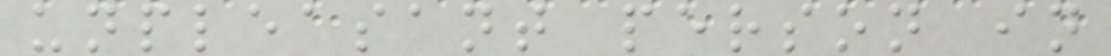unpleasant person in
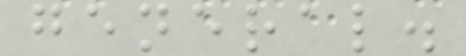general.
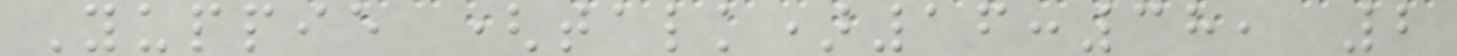Yuppie (talk)16:38, 2
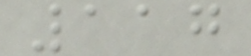117
